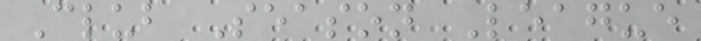Club Season League
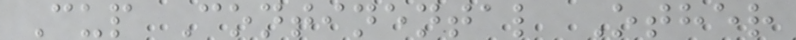Cup Continental Other
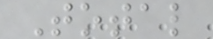Total
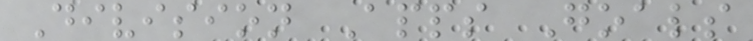Division Apps Goals
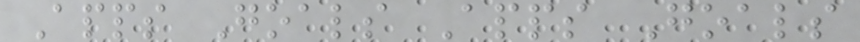Apps Goals Apps Goals
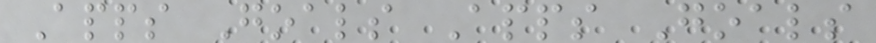Apps Goals Apps Goals
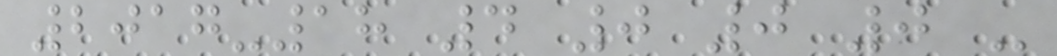2017-18 4 0 0 0 -
